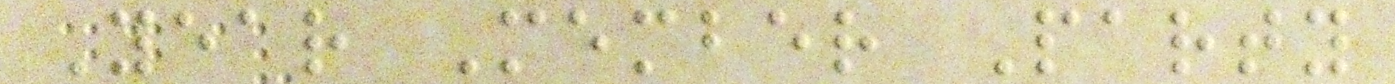Year Member Party
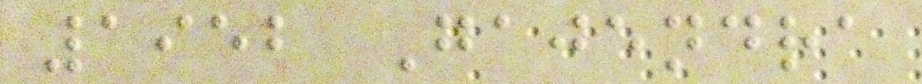1952 Gajendra
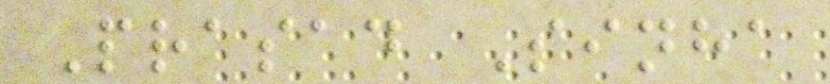Prasad Sinha
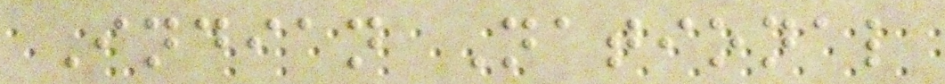Indian National
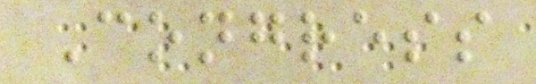Congress
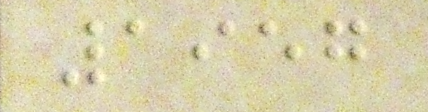1957
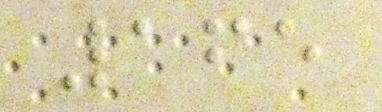165
